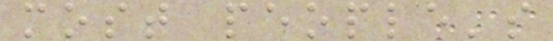most people's
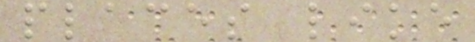places like
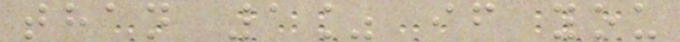than 1% if you
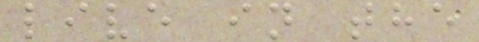live in the
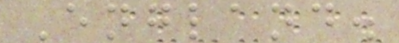England.
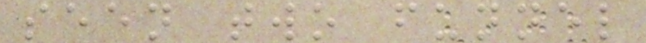seen two funnel
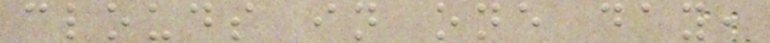clouds in one day,
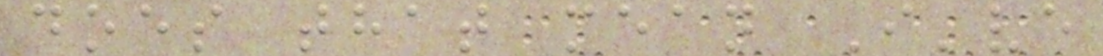does that mean I've
